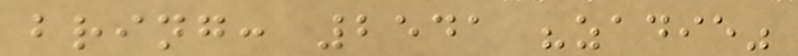bring: 2541 "zadie"
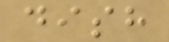dish
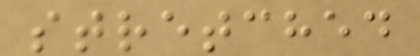stretched
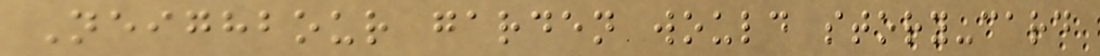Neighbour garden would story-card
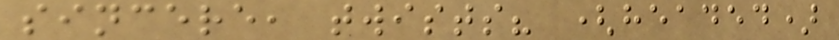sincere, twists? (headed)
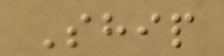Ship
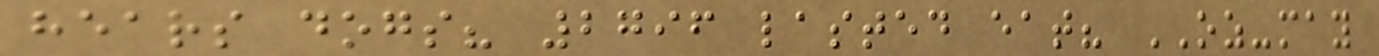hears dogs? 2796 lasted eat? OZ-may
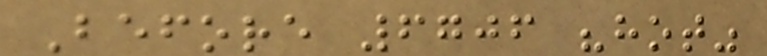Before 6706 "hot"
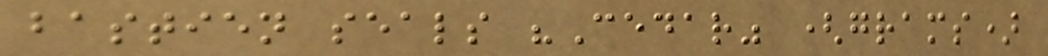bastien seals "Cedar" (grams)
